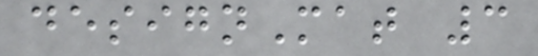designMat 3
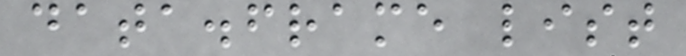data.frame list
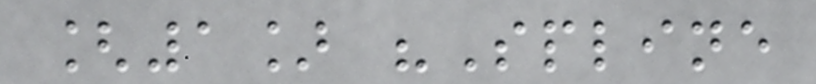[1] "Spline
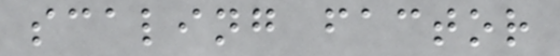scaling factor
